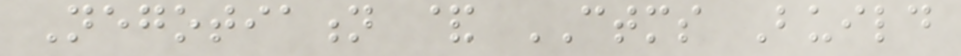Negotiation & CTMS Build
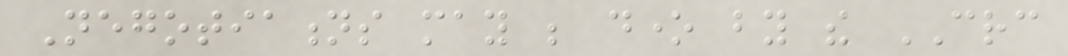Negotiations may be done by the CRC
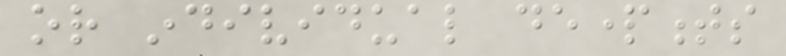or individual departments
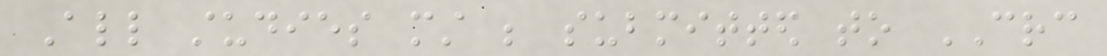All studies must be submitted to CRC
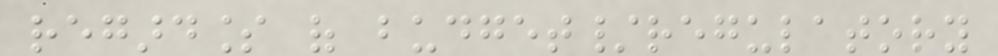regardless of budget/regulatory
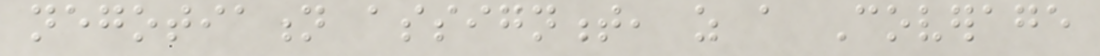negotiation assignment, as a Coverage
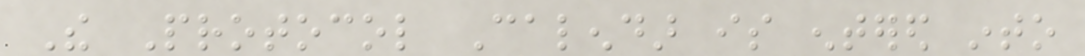The Protocol Calendar is entered into
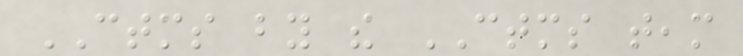CTMS by the CTMS team
